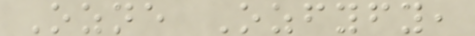Ozne Ozfyfy,
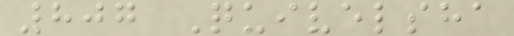807 Quivelsha
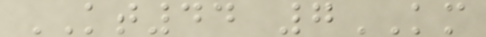KT44 7KM
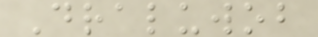Draluwob
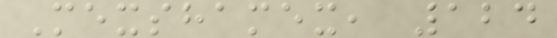Mexshamex, 124
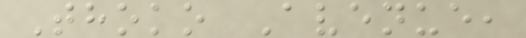Thoko Avenue,
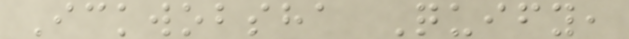Ickwobsha Quify,
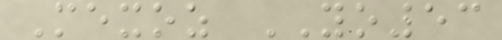Mexoz YO53
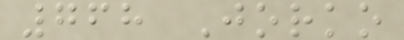768 Jorko
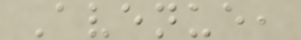Avenue,
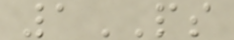1PS
